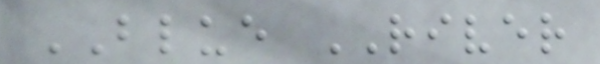BLUE RIVER
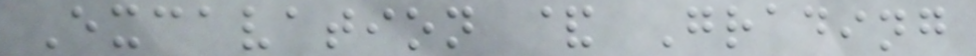Excavation & Grading
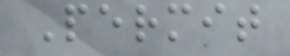Permit
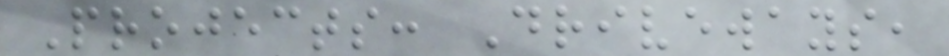Projects: Driveways,
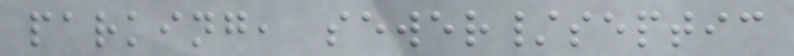parking, sewer/septic
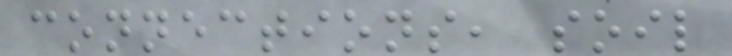connections, soil
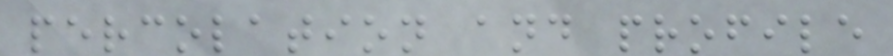percolation and profile
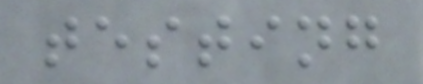testing
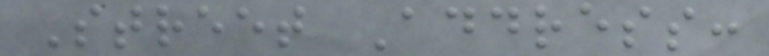Street Address:
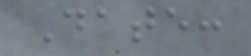Date:
